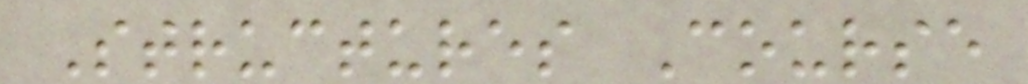Structures Course
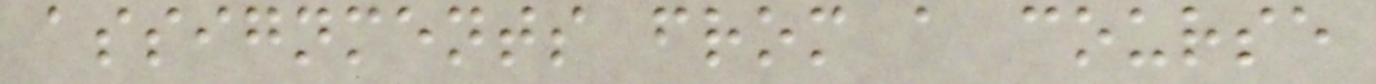assignments from a course
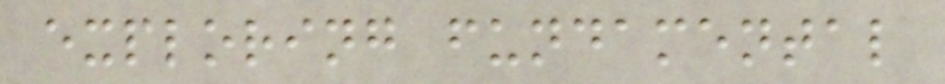exploring fundamental
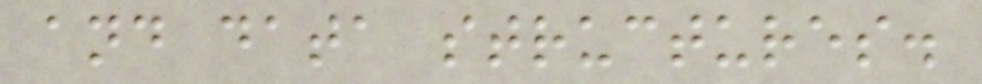and data structures.
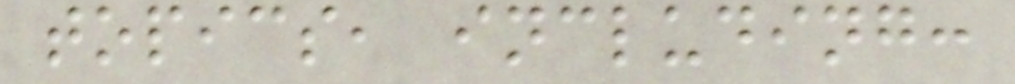topics, including:
